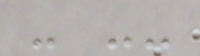- --
